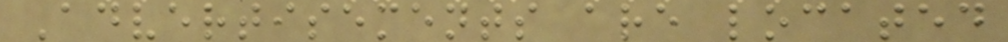Advertisements are located
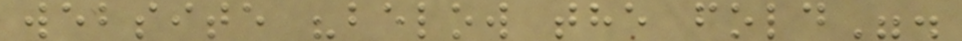website "below the fold".
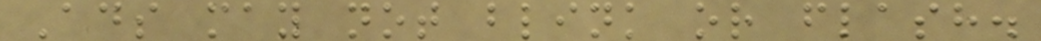Ads may not blink or flash.
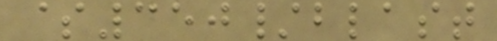$350/blast
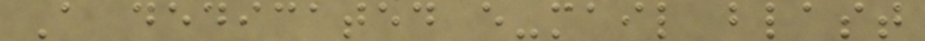A dedicated e-mail blast
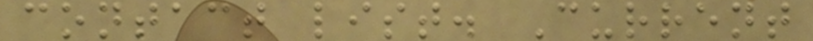contact list. Current
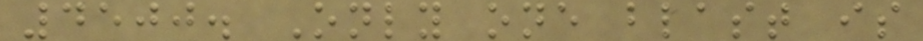4500. Only one blast is
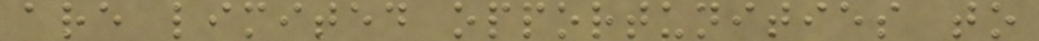are limited opportunities to
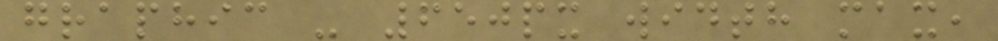graphic - 650px width max,
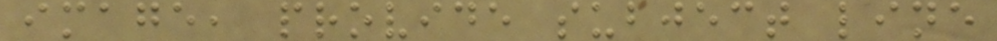image, provide subject line
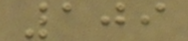109
